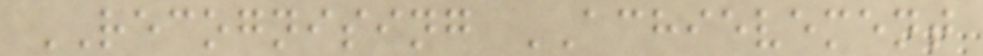RECOGNISING ACHIEVEMENT
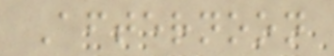Afternoon
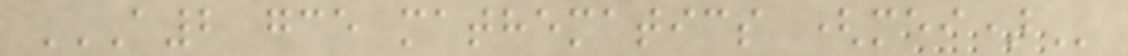A2 GCE MATHEMATICS (MEI)
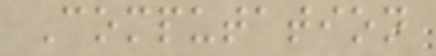Computation
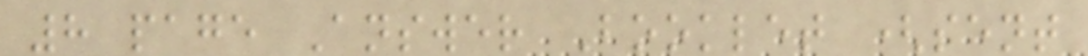8 page Answer Booklet (sent
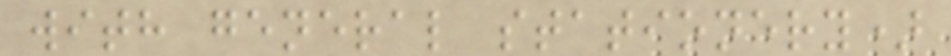with general stationery)
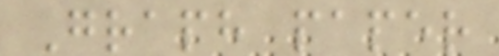Graph paper
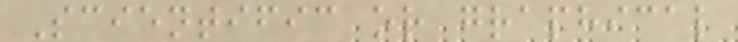Scientific or graphical
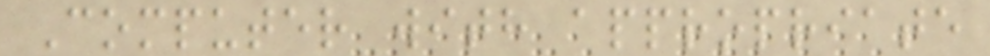Computer with appropriate
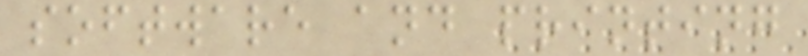software and printing
